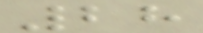28
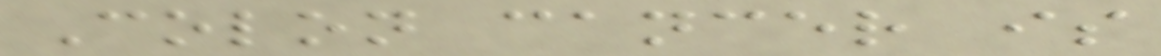Colon cancer is
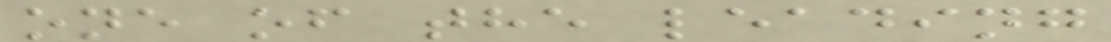one of the leading
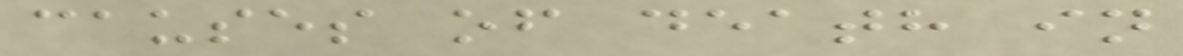causes of death in
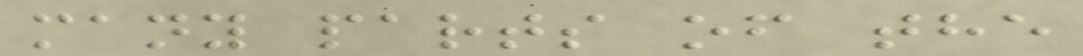many parts of the
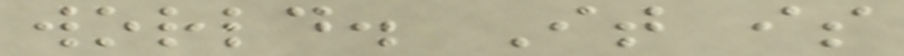world. It is
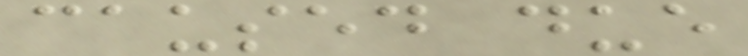caused due
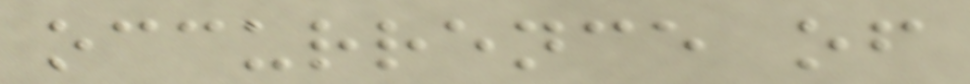occurrence of
